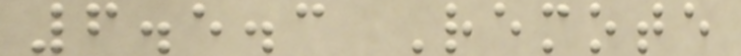6.5.3 Remote
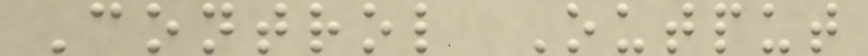Control Output
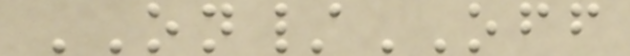ON/OFF
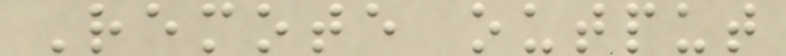Remote output
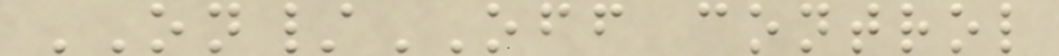ON/OFF control
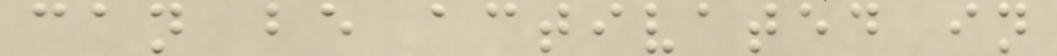can be activated in
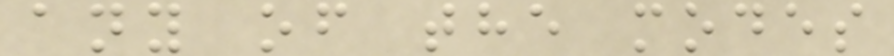any of the modes
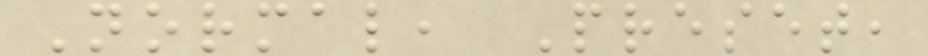Normal, Preset,
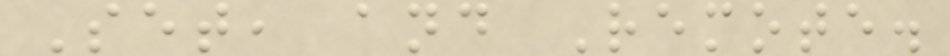Set, and Remote.
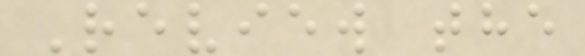Review the
